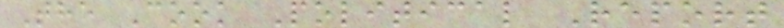The Cook Political Report
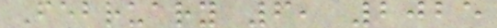February 6, 2025
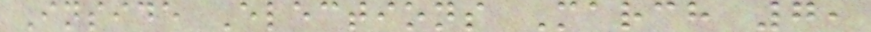Inside Elections March 7,
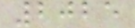2025
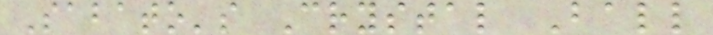Sabato's Crystal Ball
